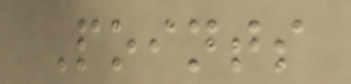Points
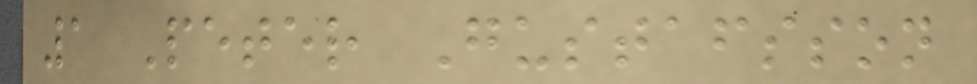1 Peter Gustafsson
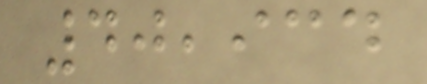40,934
